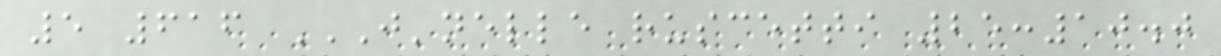5 616 J'NELLE RUSCETTI 25:10.0
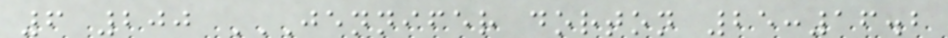6 200 JENNIFER DORTON 25:16.2
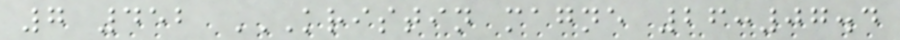7 452 KRISTIN MAGNE 26:07.4
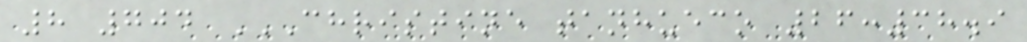8 704 CHRISTINE TANHUECO 26:38.9
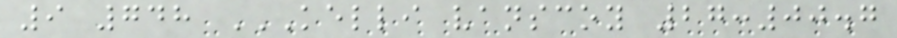9 748 KELLI VANSCOY 27:00.7
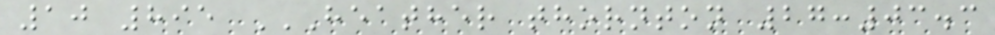10 895 HEATHER THORNTON 27:03.3
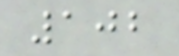102
